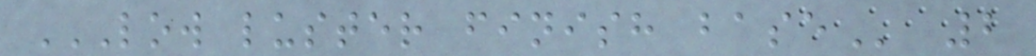LOW LUSTER FINISH BASE 2
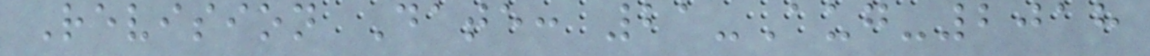Revision Date: 21-Aug-2018
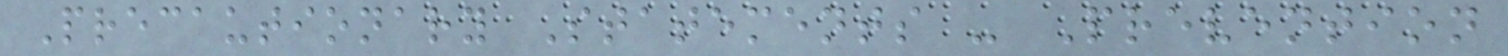Precautionary Statements - Prevention
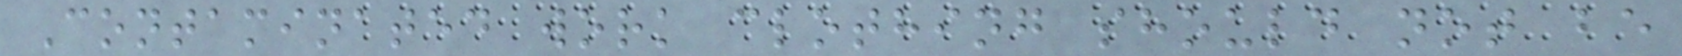Contaminated work clothing should not be
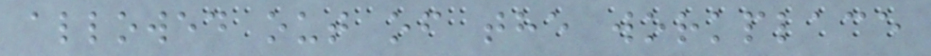allowed out of the workplace
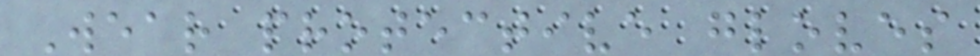Wear protective gloves
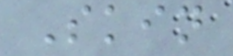Skin
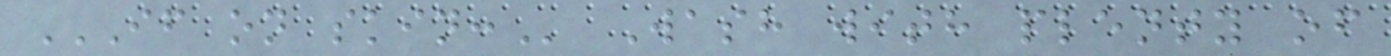IF ON SKIN: Wash with plenty of
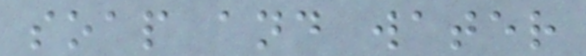soap and water
